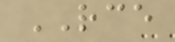RCE
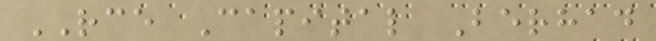RCE Capital Berhad
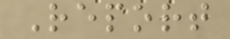Report
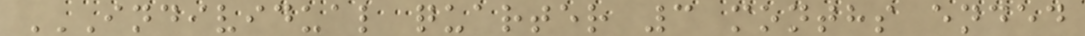INDIVIDUAL QUARTER 3 MONTHS ENDED
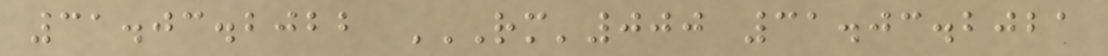31.03.2022 RM'000 31.03.2021
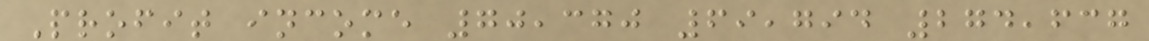Profit income 70,370 69,794 274,637
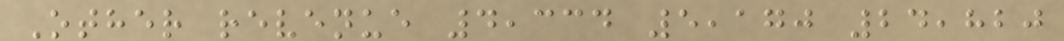Other revenue 4,334 5,170 24,820
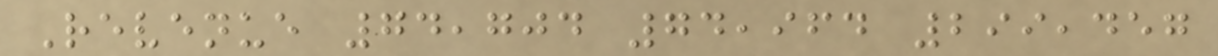Revenue 74,704 74,964 299,457
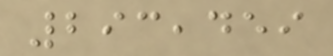293,459
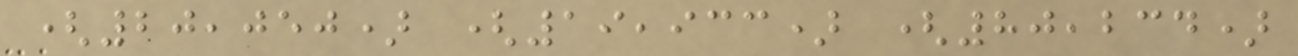(20,050) (19,933) (80,234)
